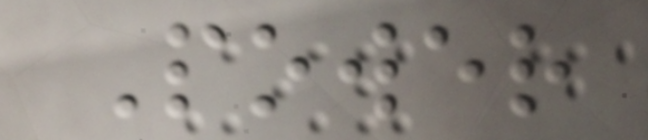Power
